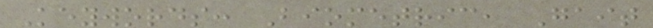Keywords: Biometric, Gait
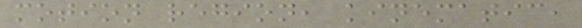motion region, kinematic,
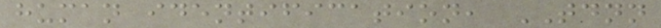human identification, TDNN
